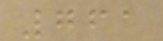761
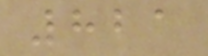821
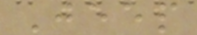Jeep
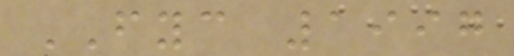FYC 1997
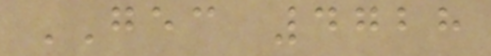GEC 4728
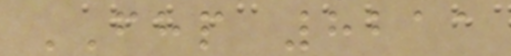FHP 8211
